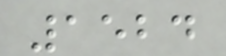1524
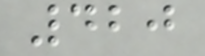420
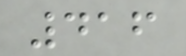416
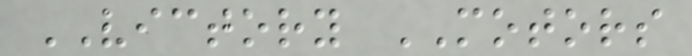VICTORY MOTORS
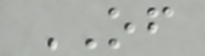OF
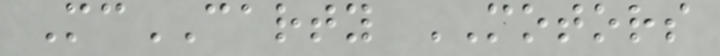McCARTY MOTORS
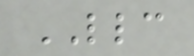LLC
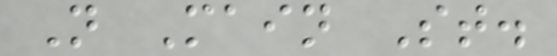N Main St.
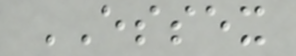ESSEX
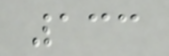133
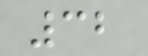32
